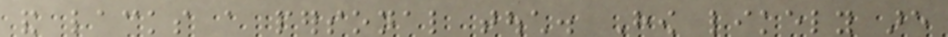and lacks a personal touch. How likely are
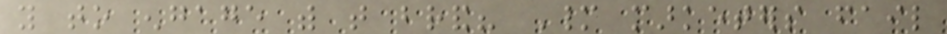you to engage with that brand? Many marketers fail
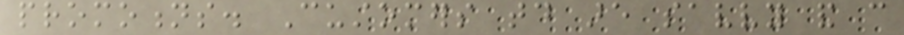promotions. Customers today are savvy and can
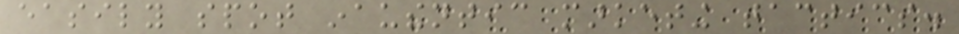easily spot inauthentic marketing tactics.
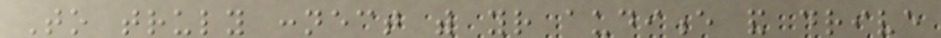To truly connect with your audience and drive
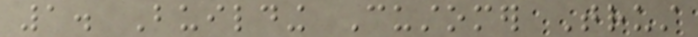1. Building Customer Trust
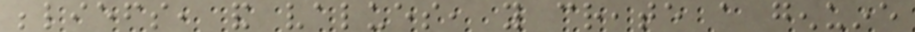beliefs, and values, you create a genuine
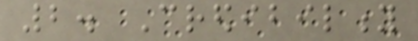2. Credibility
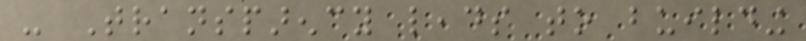- Transparency leads to building
